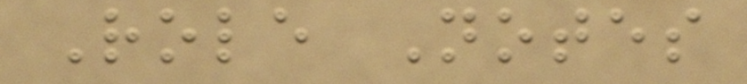Role Notes
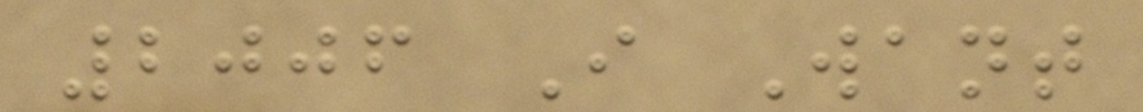2006 I Want
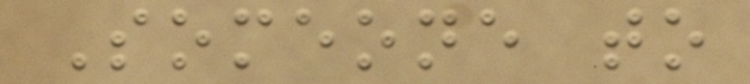Someone to
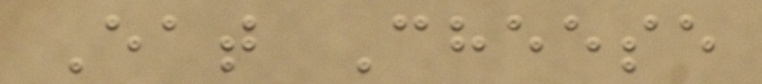Eat Cheese
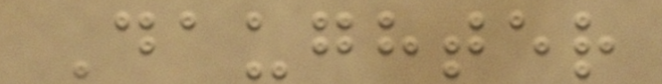Daughter
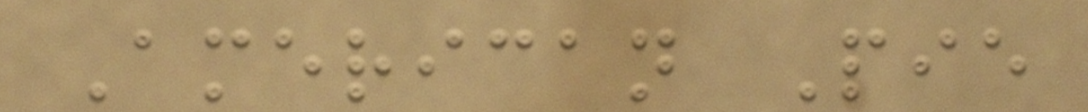American Pie
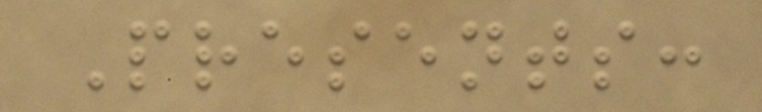Presents:
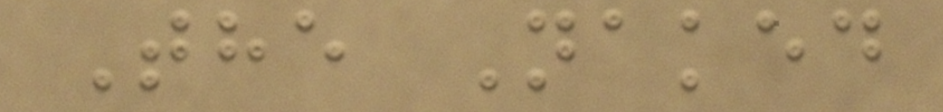The Naked
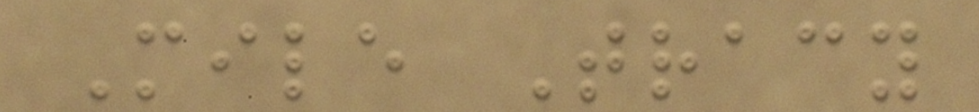Mile Tracy
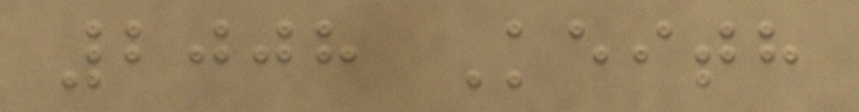2008 Keith
